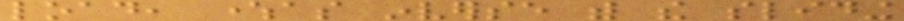load, whereas inverse with the sliding
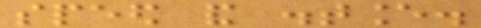speed and distance.
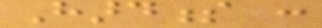Hardness :
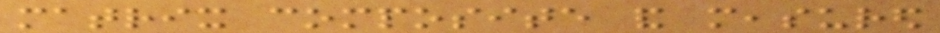matrix composite and measured
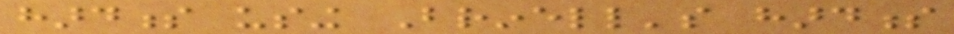hardness using Brinell's hardness
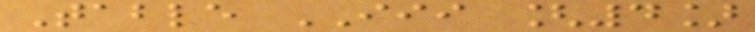Table III [4]
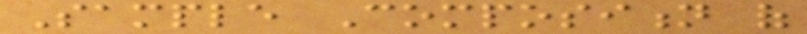Sample Composition of
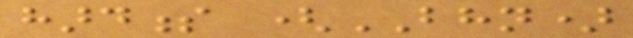hardness (BHN)
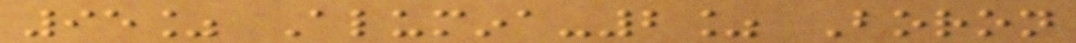95% Alumina-2% Boron
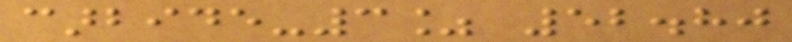carbide-3% 52.80
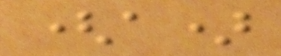(a)
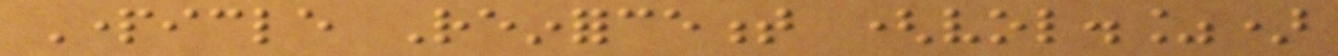Particle Reinforcement (vol.%)
